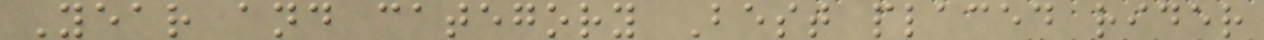Year and category Best placed rider
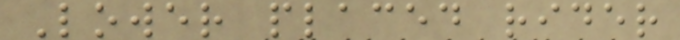Lower placed rider
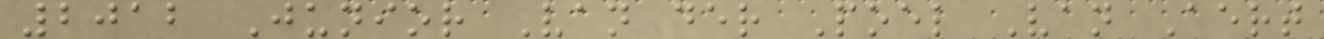2012 Junior Van der Poel Van Aert
